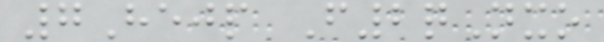7Hejp F2qNxo
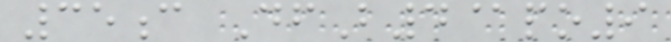35c DfB4@po9
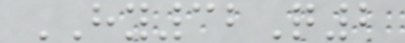HY32Q2
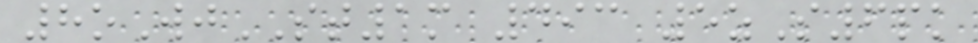8oWjST1m 493 5zS6pk
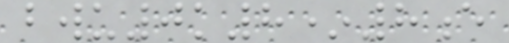bwu0k8*8e
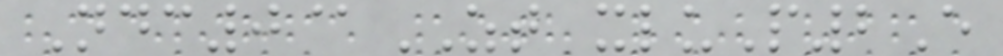Ndc0@ZT xluP2E
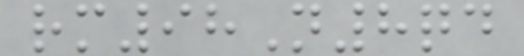rm98N8qd
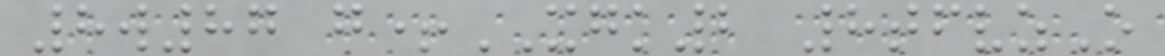8w87 g+XGK2 8tfvzO
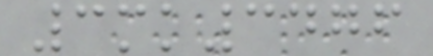3mk3476
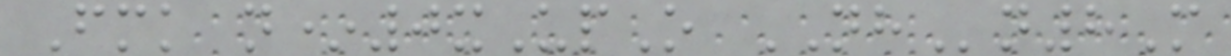Fmk n*0xUpO NHn8M
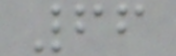66
